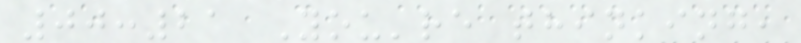00:21 You're thinking,
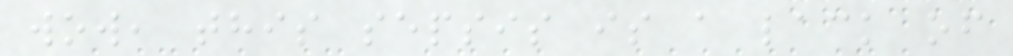wow, this sepsis is a lack of
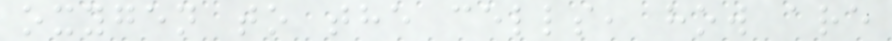oxygen to the cells, how are
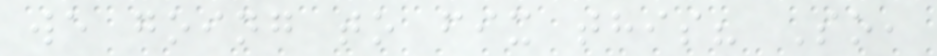we going to fix this? So,
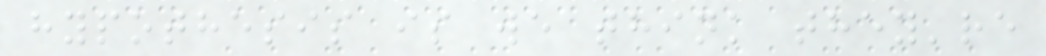hypothesis is we think they're
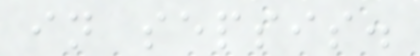in sepsis.
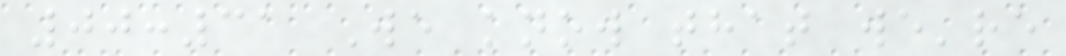00:31 We know that we're
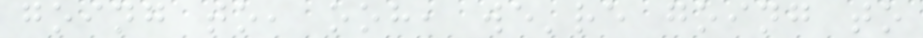going to, ooh, we're going to
